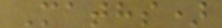Maths)
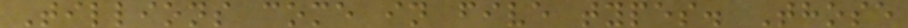Tillions come in five types. Those
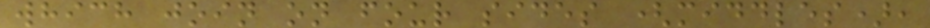which join on four sides (middles),
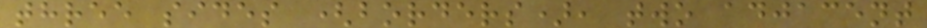three sides (borders), two adjacent
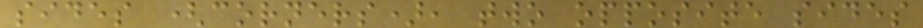sides (corners), two opposite sides
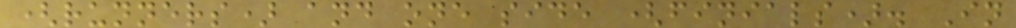(runners) and one side (finials). In
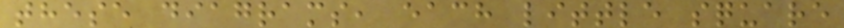these diagrams, each little square
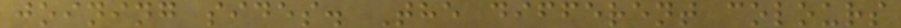joining sides. The different colours
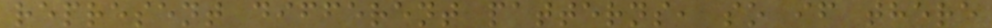represent different patterns, so if there
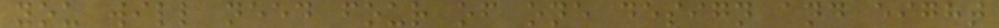you will need four of one design and eight
